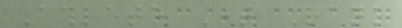Athlete Time Rank
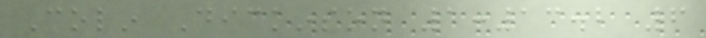Colin Dickinson 1:13.2 6
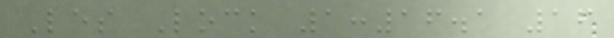Les Lock 1:16.1 16
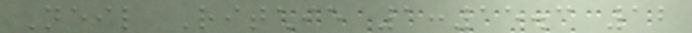Neil Ritchie 1:15.3 12
